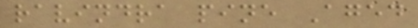ravindra pine Aged
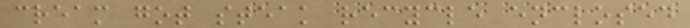cream got steak recycle enclosed
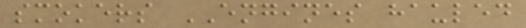smokers ENGINES hauled
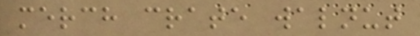merch crate walnut
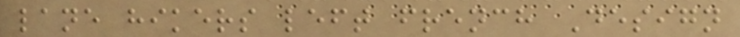lane hikers left french Design
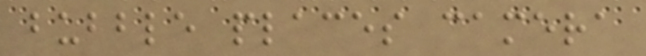bubble places camera
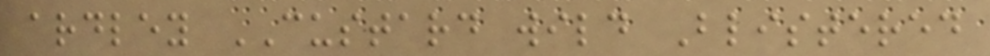ardley CUSTARD wild Blistered
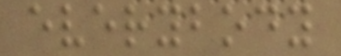everybody
